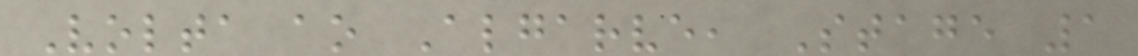Volta ao Algarve, Stage 1
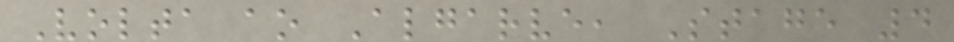Volta ao Algarve, Stage 4
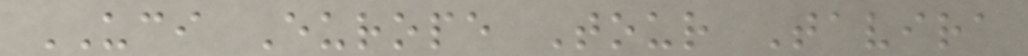UCI Europe Tour Tavira
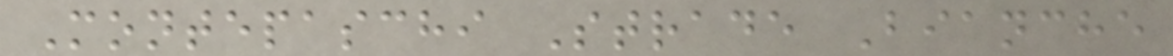Montepaschi Strade Bianche
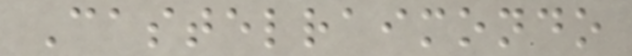Castelraimondo
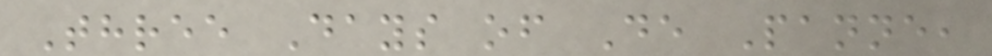Three Days of De Panne,
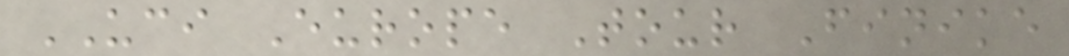UCI Europe Tour Finike
